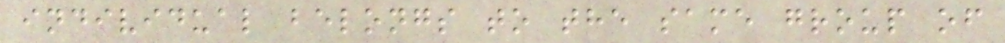individual belongs to the same group of
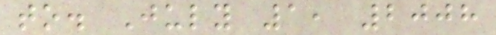to. July 1, 2008
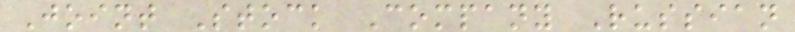Joint Stock Company Russian
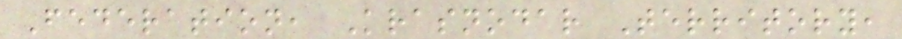Federation, Krasnodar Territory,
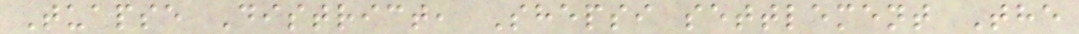Tuapse District, Shepsi settlement The
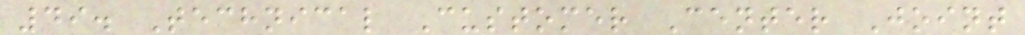49. Technical Customer Center Joint
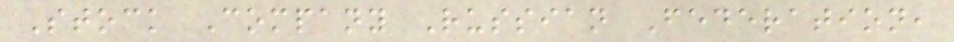Stock Company Russian Federation,
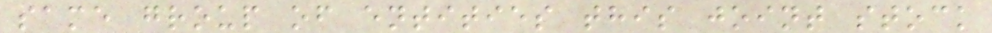same group of entities this joint stock
